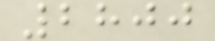2800
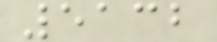5132
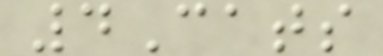4Cats
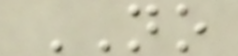NO
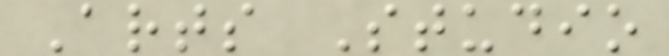Arts Studio
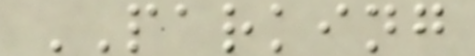PARKING
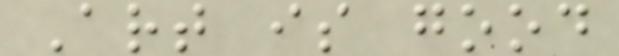Art is good
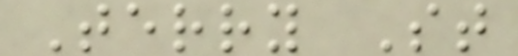Terry St
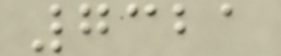7321
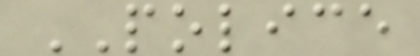POLICE
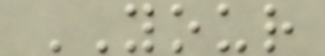YOUR
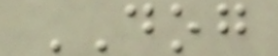DOG
